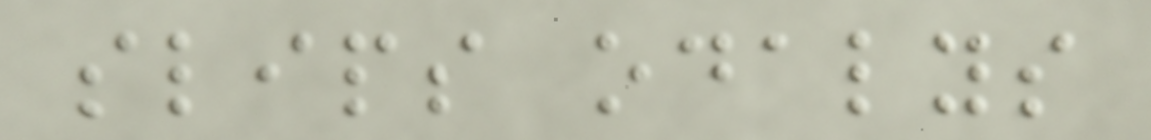slips odalys
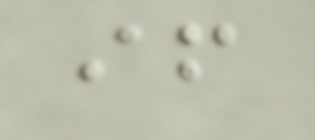if
